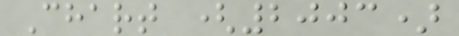Chart (2003)
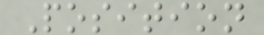Position
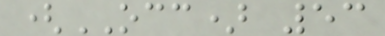(OCC) 53
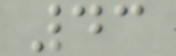43
